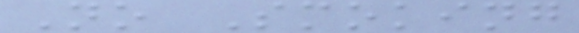No Smoking
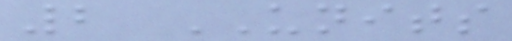2 UNITS
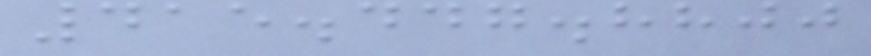415.447.8800
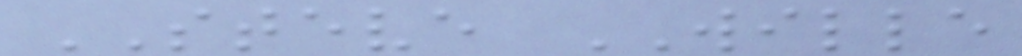STEVE WILLE
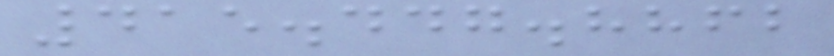415.447.8862
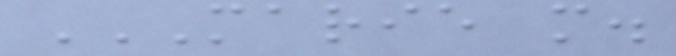MARIE M.
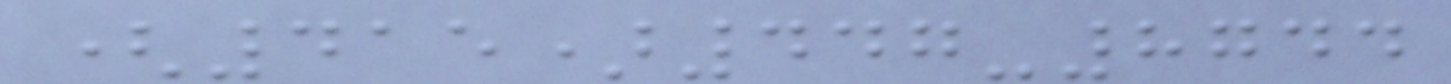(415)447-8744
